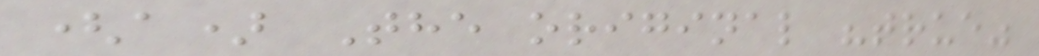(a) The original "true"
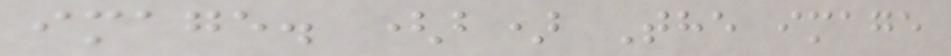image. (b) The image
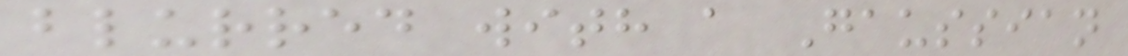blurred with a Gaussian
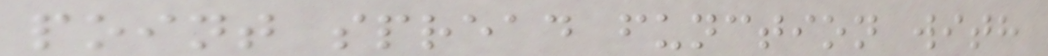point spread function with
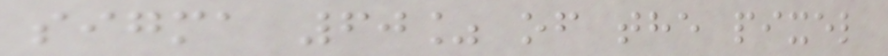sigma 60% of the pixel
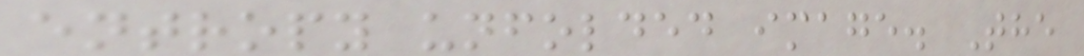entropy unfolded image. The
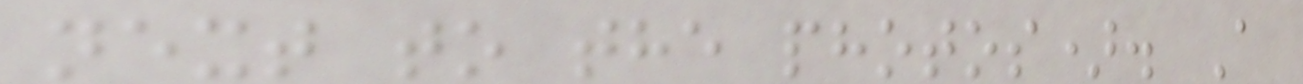next to the photos). A
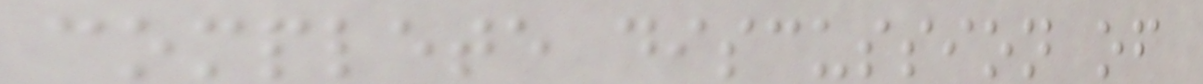complete discussion of
